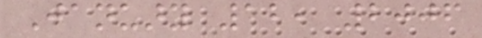January 12, 2006
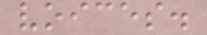voices.
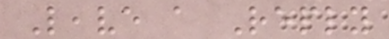Leave a Reply
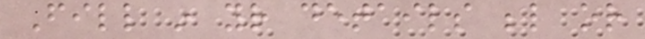Fill in your details below or
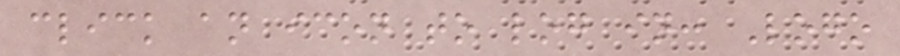click an icon to log in: Logo
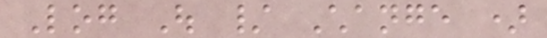Log Out / Change )
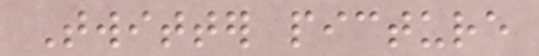Twitter picture
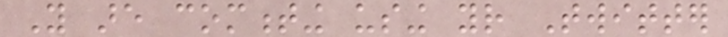You are commenting using your Twitter
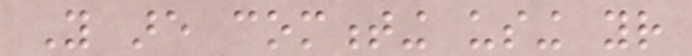You are commenting using your
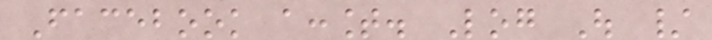Facebook account. Log Out /
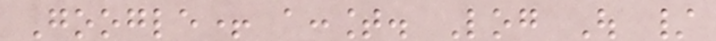Google+ account. Log Out /
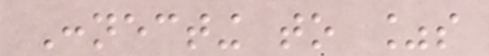Connecting to %s
